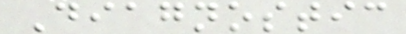Diagnostic
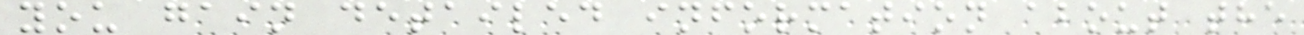you gain detailed information about the
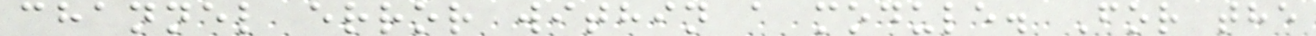channel error within a module. For the
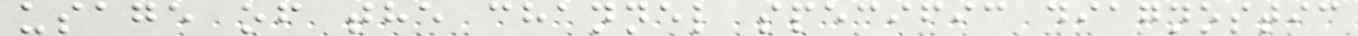usage of the channel specific diagnostic
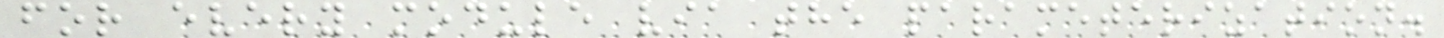for every module via the parameterization.
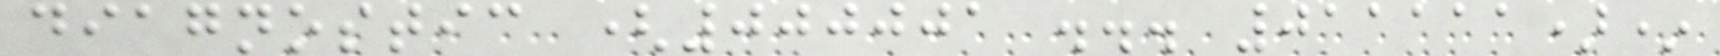diagnostic (000001 ... 011111)*
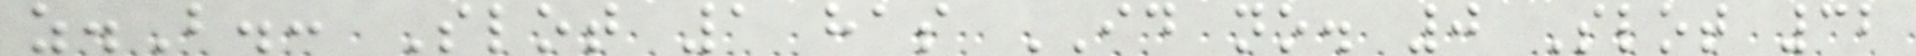z.B.: Slot 1 has ID no. 0 Slot 32
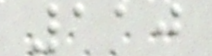110
